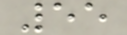55
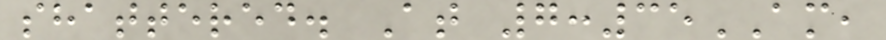shattered. At 7:35AM,
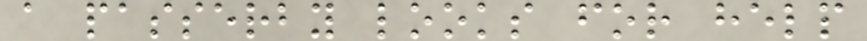a passerby looks for help
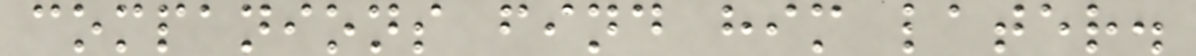companions find him later.
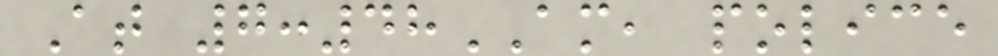At 7:48AM, police
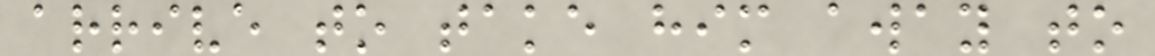arrive to take him away to
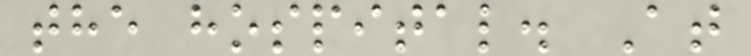the hospital. At
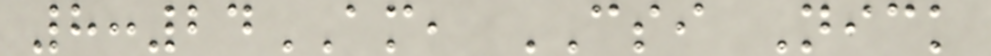8:24AM, CSI Nick
